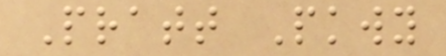Pratt Pkwy
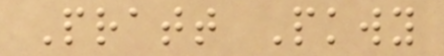Pratt Pkwy
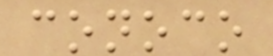conoco
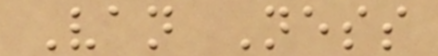Van Ness
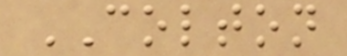COLTON
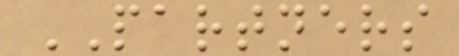PARTNERS
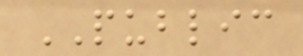PUBLIC
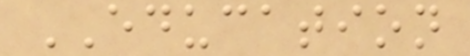EDUCATION
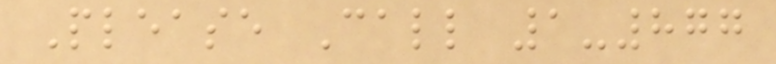Please Call 1-877
